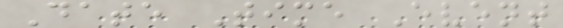Date Time Event
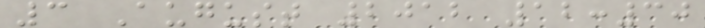3 August 2012 12:30
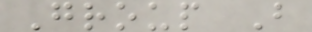Group B
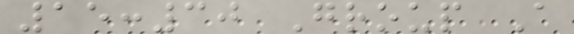15:30 Group A
